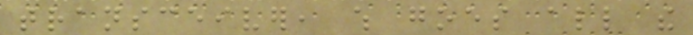transceiver, which goes all the
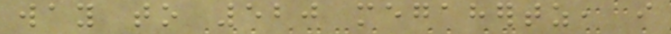way to 520 megahertz, i
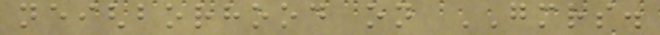neighborhood on GMRS.
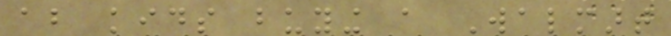about kids buying a Walmart
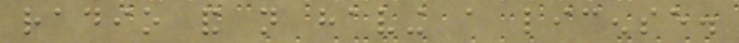radio and not having a license.
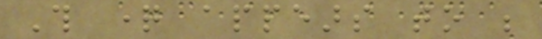This question appears to be
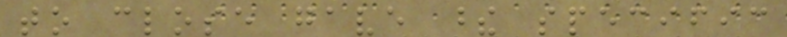to close gave these specific
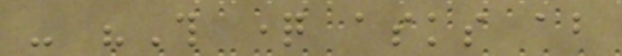- "This question asks about
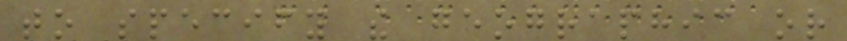to specify the geographic or
